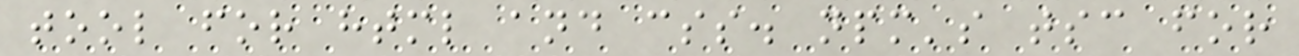tool for html and css. npm's tsc for
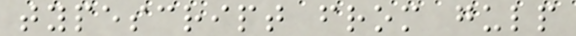typescript from gulp
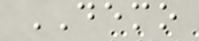DEMO
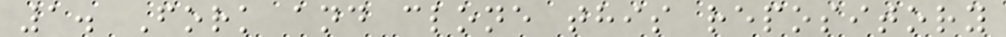1. Fork and clone this repository
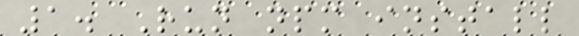1. Run npm install
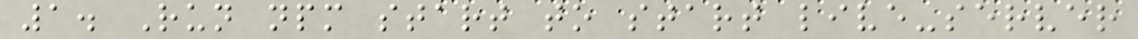1. Run npm start to start live-server
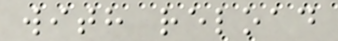with reload
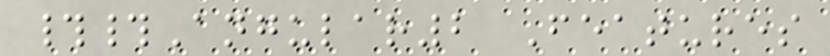##Angular2 Features
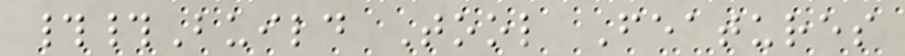##Build Tool Features
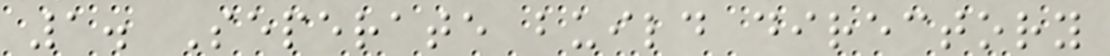1. Seperate build directory
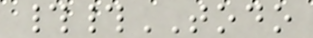##TODO
